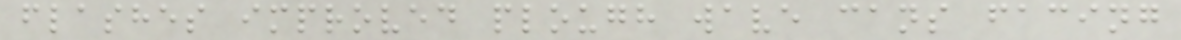flashes improved plough wave cans facing
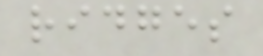ridges
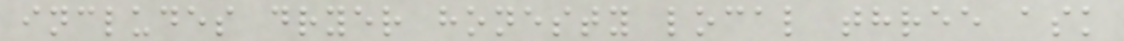includes dryer honesty local three ask
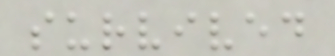survived
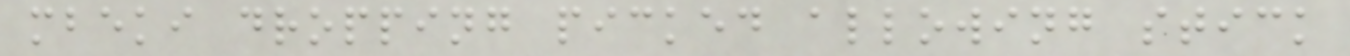mbeki dropping picked allowing stick
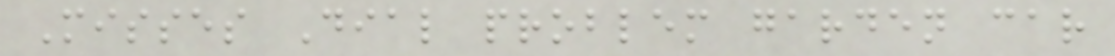Misses Dial problem garden car
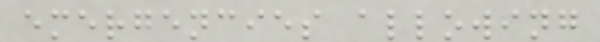emergencies allowing
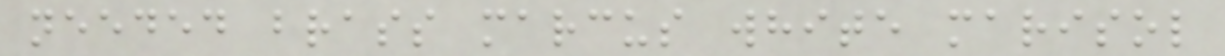needed brass marcus white marisol
